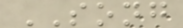SONG
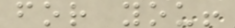for you!
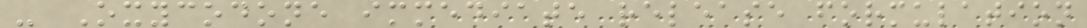- Oxycodone immediate release formulation
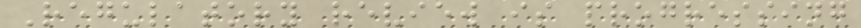Regulatory review is progressing
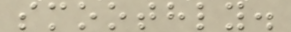smoothly.
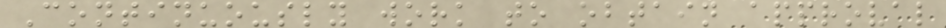Continuously work to obtain approval
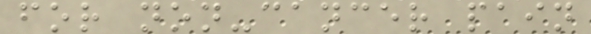for non-cancer pain
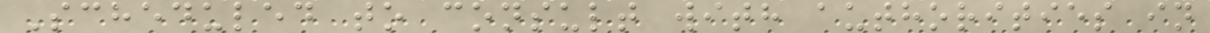Scheduled to consult with authorities in
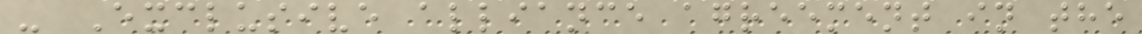- Exclusive alliance agreement in the
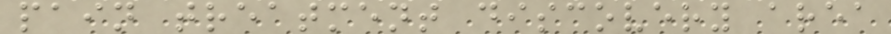pain treatment discovery area
